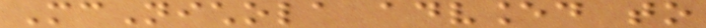McNichola advanced to
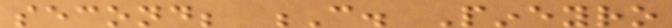second; C. Pineyro
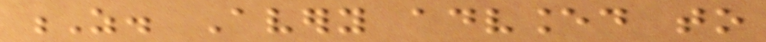Z. Avery advanced to
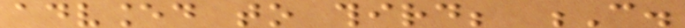advanced to third; C.
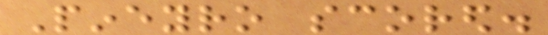Pineyro scored.
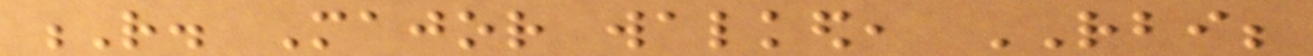R. Major walked, RBI;
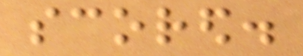scored.
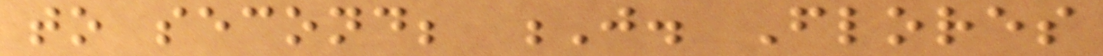to second; J. Flores
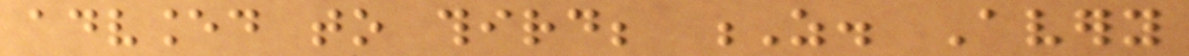advanced to third; Z. Avery
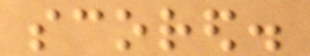scored.
